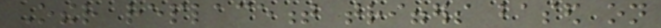Other replacement triggers based on
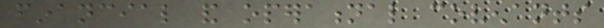financial and operational covenants
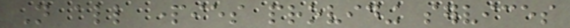Not all parties providing services
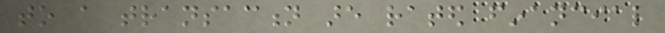to a transaction are rated financial
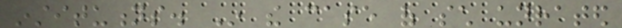institutions. In the case of such unrated
